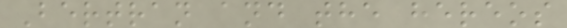Bertran and the hereos
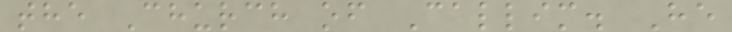the Church of Callim. He
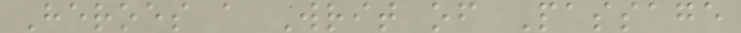Heroes a Writ of Passage
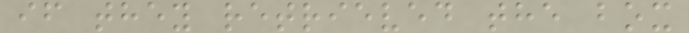if they retrieved the box
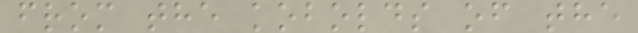from the kobolds of the
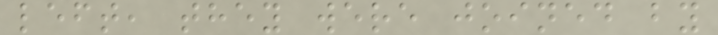left, they were joined by
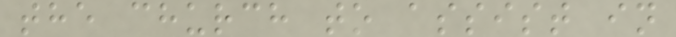the church to assist in
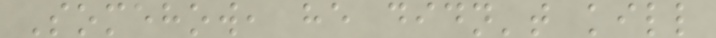Somehow, he didn't kill
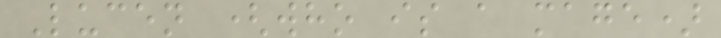Lucen (who is a mage)
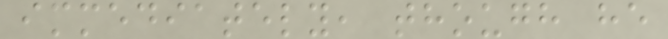immediately, though he
